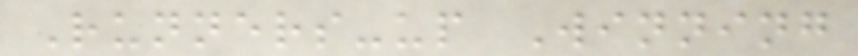Runners-up Winning
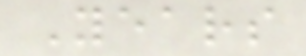Years
